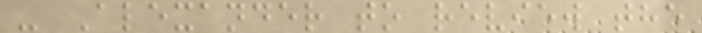- Alexander to review the
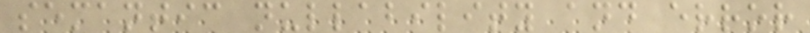semantic nullability and error
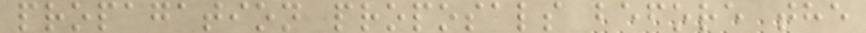propagation proposals before the
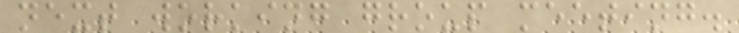next working group meeting.
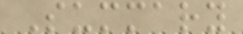Summary
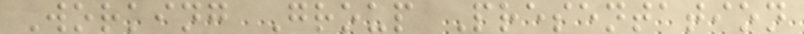Working Group Presentation
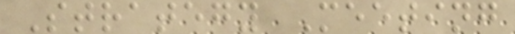Strategy Meeting
